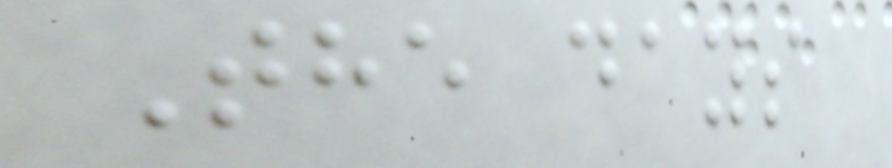The days
